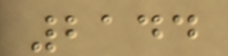2144
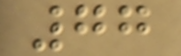77
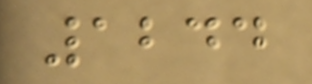1244
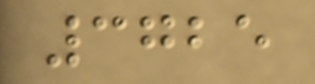3725
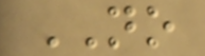NO
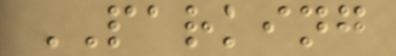PARKING
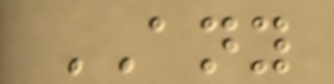ANY
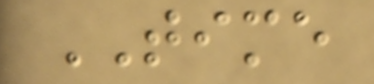TIME
